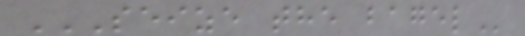SEIZE THE BAGEL
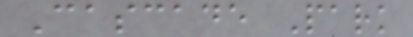Cascade Park
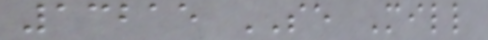13215 SE Mill
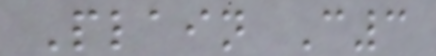Plain C3
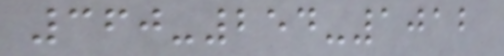360-254-1012
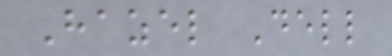Hazel Dell
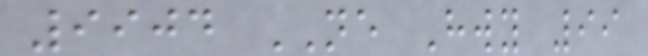9904 NE Hwy 99
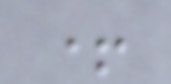+
